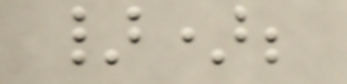});
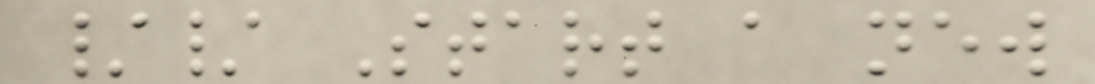// Start a new
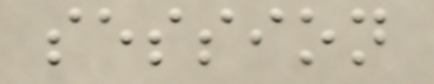session
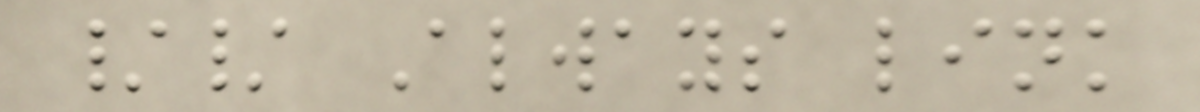// Always link
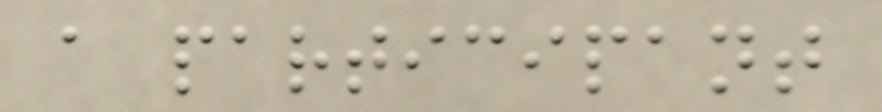a participant
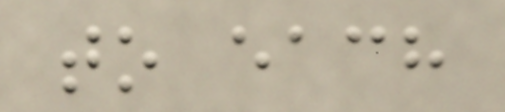to each
